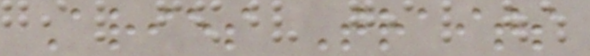Aries Traits
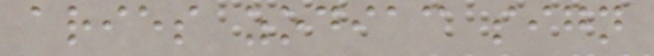aries zodiac sign
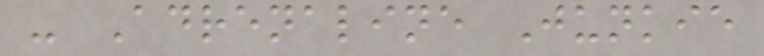- Adrenaline Junkie
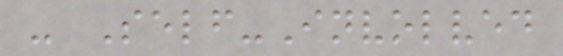- Self-Involved
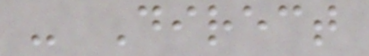- Direct
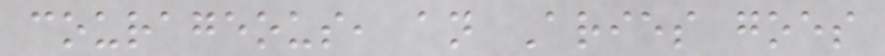courageous, an Aries goes
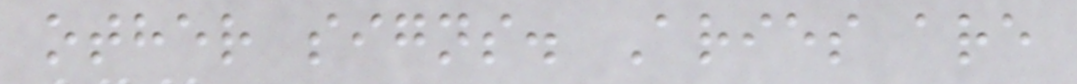other signs. Aries are
